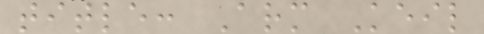title: Arm Keil
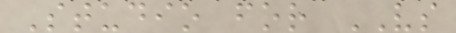Studio for VS
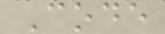Code
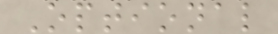Optional
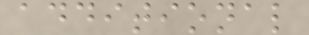additional
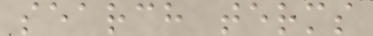search terms
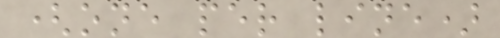(one per line)
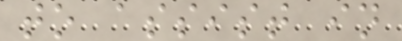to assist in
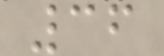36
